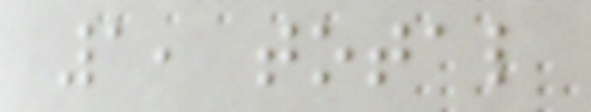1, total
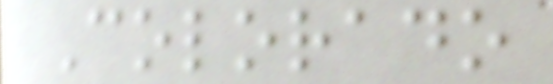Colorado
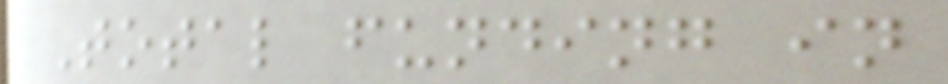Total funding in
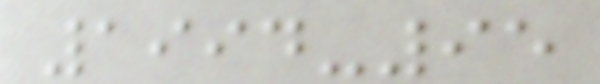1994-95
